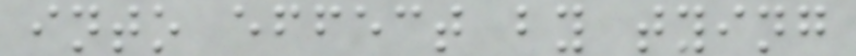into effect by tying
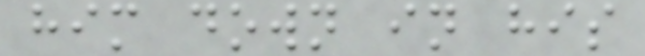him down in his
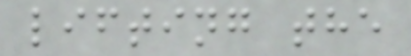lifting the
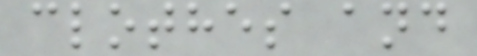clothes and
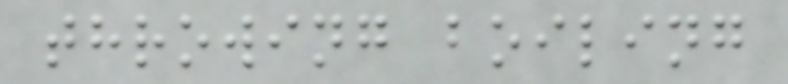throwing boiling
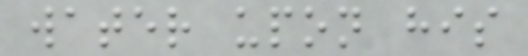water upon his
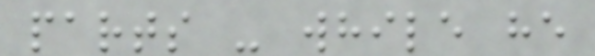parts - while he
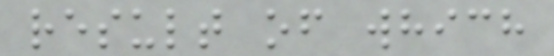result of which
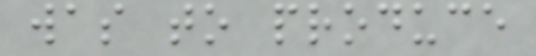was to produce
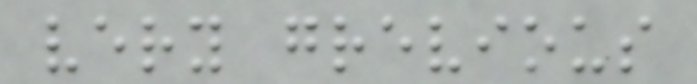very grevious
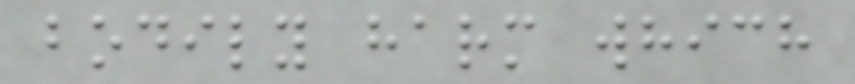bodily harm which
